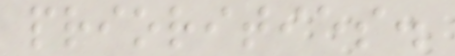priorities.
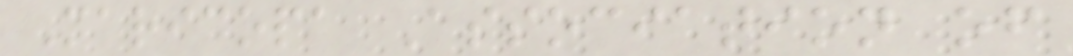Maricopa Association of
